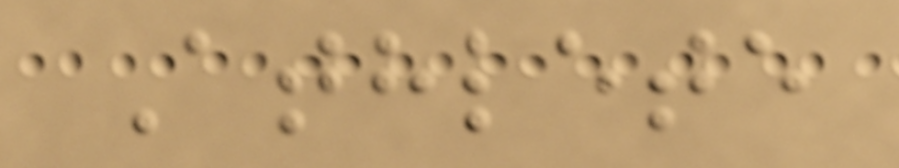Athlete
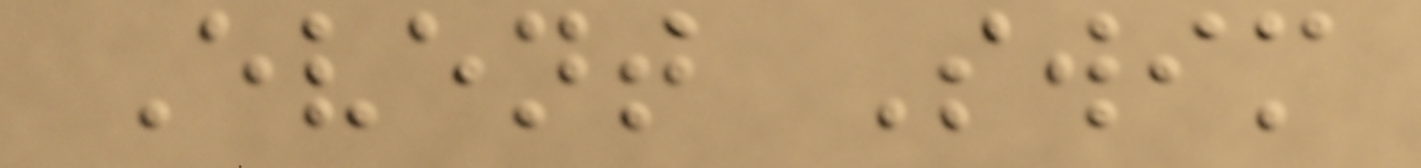Event Swim
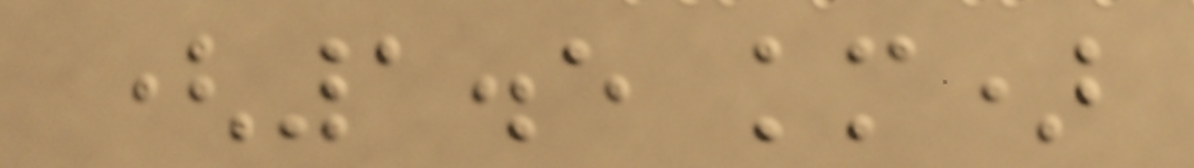(1.5 km)
